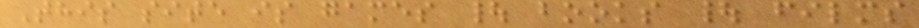This site is games | books | films
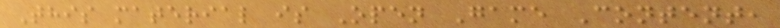This material is Open Game Content,
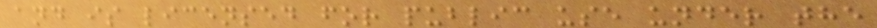and is licensed for public use under the
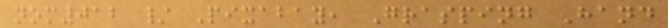nom012 / Pixabay, Grasping Hand
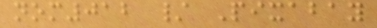nom012 / Pixabay
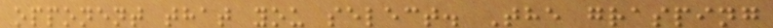opponent that you select. The grasping
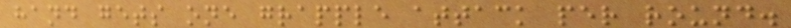hand gets one grapple attack per round.
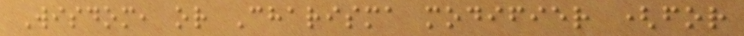Wisdom, or Charisma modifier (for
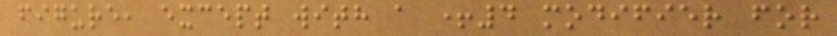figure, except with a +4 modifier for
